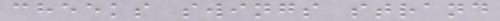cheeks swings strand
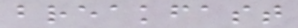breakfast
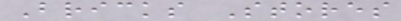Bricks Stores
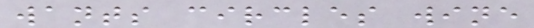wants circles wine
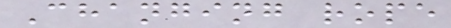Changing rope
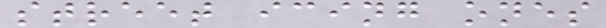street icing ones
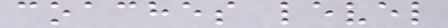coaches level
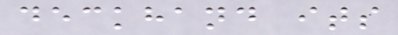deckhand its
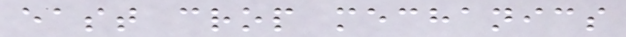east crop mechanics
